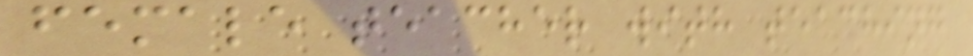female teacher with teaching
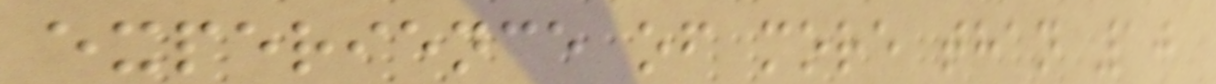experience of more than 10
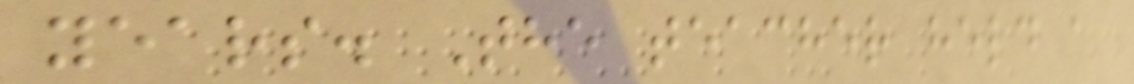years. The teacher held a
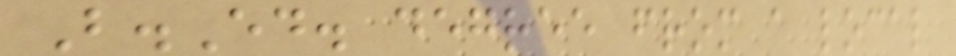B.Ed. degree from a local
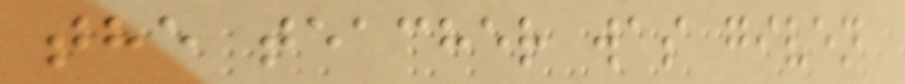the teacher was given
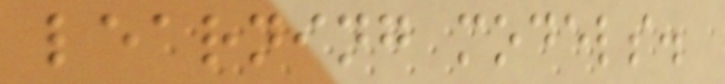learning models.
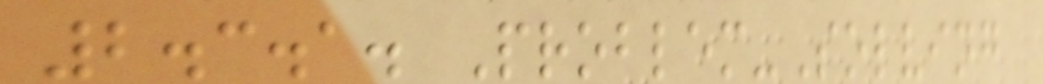2.3.1. Problem-Solving
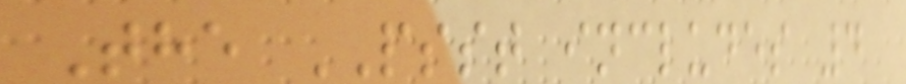The PSST includes 4
